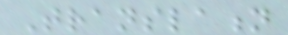Translation
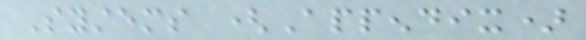Systems (Appendix)
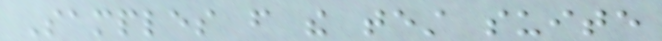Samples from the test suite
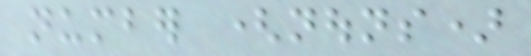number (nouns)
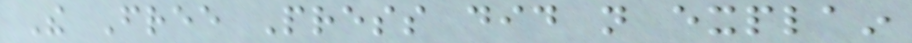The Free Press did not explain
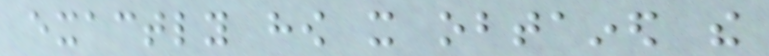exactly how it obtained the
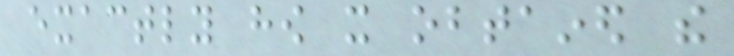exactly how it obtained the
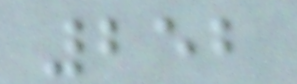252
